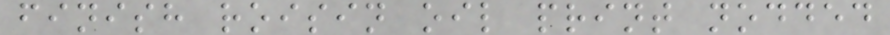finish roisin oil print nodded
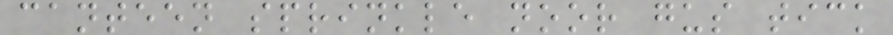canteen sprinkle noor gus tick
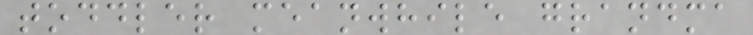toddler meanwhile grandma
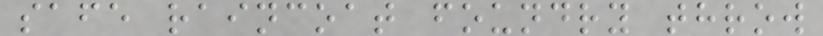safe raincoat foundry throw
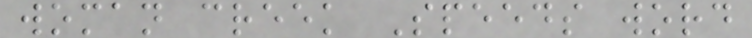woman creek Speeds word
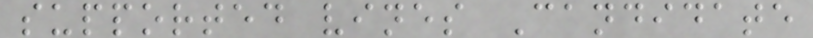supported vines Candidate
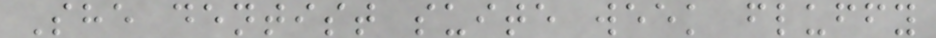She dentist suite week fluffy
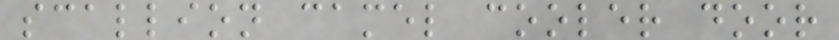scallion camel cooler door
